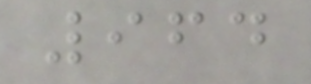964
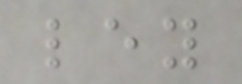ley
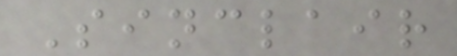Sinclair
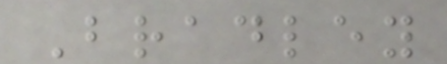Bradley
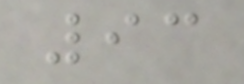93
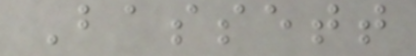Bassett
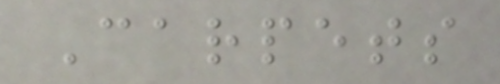Carpets
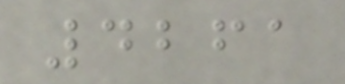4261
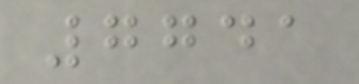7741
